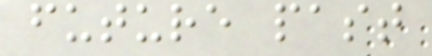future past
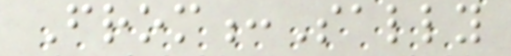From:Sally
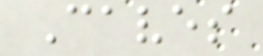Caves
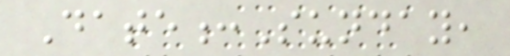Date:Sunday,
